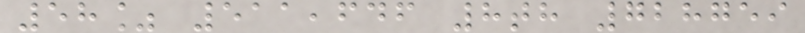58% 511,646 8th 728759
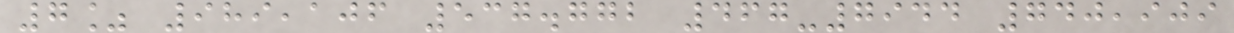7% 989,106 537.772 467-7944 740,909
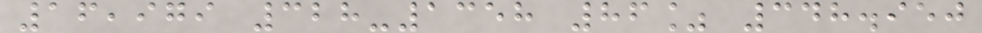16,979 328-1358 86% 348.950
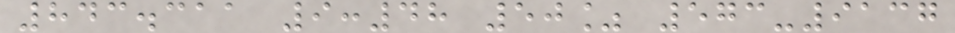843.311 9:48 50% 573-9137
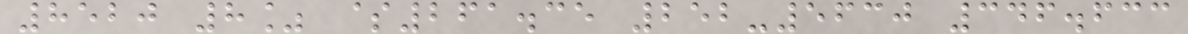8520 8% $261.35 252-5630 346.633
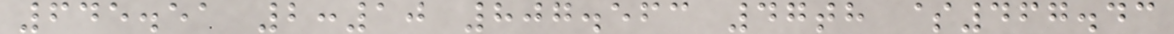645.51 2:10 807.563 47th $467.43
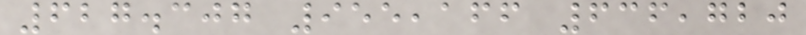627.307 955,166 636,720
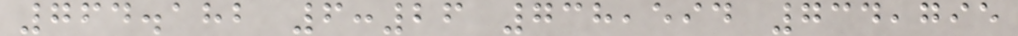764.182 6:26 738,594 734,795
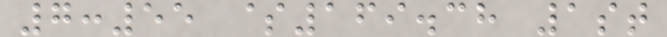7:55 $169.38 1st
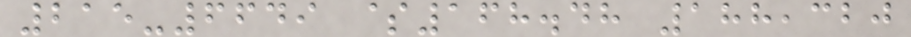215-6649 $168.48 188,320
